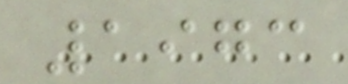1973
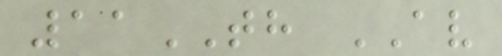11TH AV
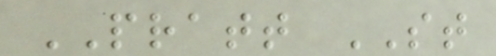PRATT ST
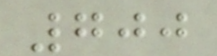700
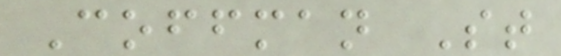Coffman St
